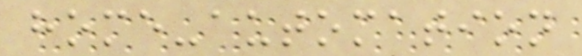home-automation
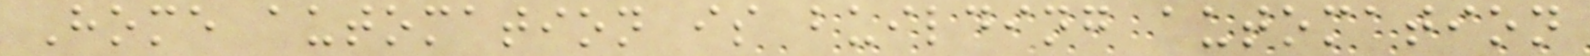Home automation is building automation
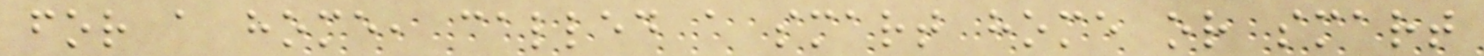for a home, called a smart home or smart
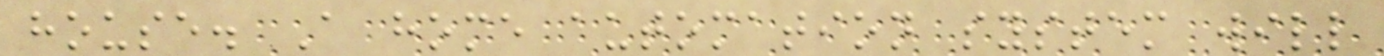house. A home automation system will
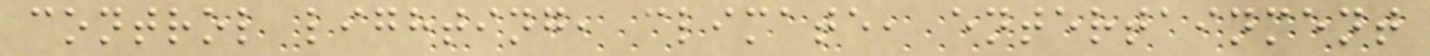control lighting, climate, entertainment
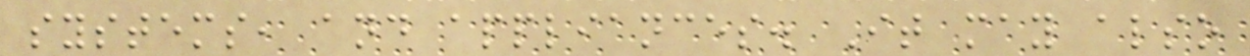systems, and appliances. It may also
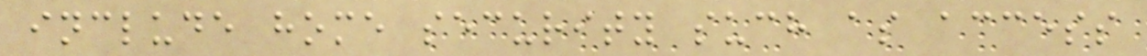include home security such as access
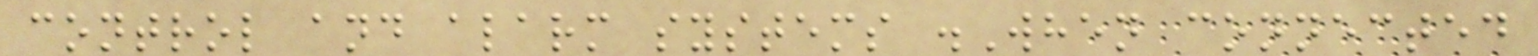control and alarm systems .When connected
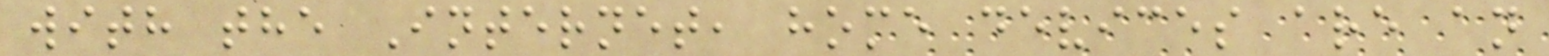with the Internet, home devices are an
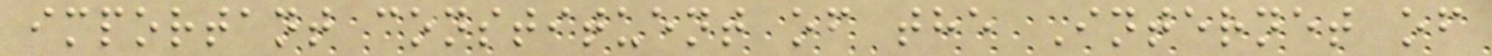important constituent of the Internet of
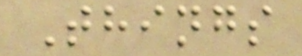Things
